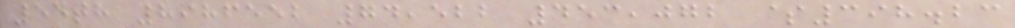54th 8986552 74,522 453,072 $398.23
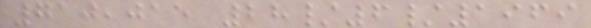710,015 28/6/1969
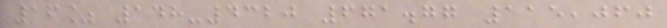16% 148-4320 671.77 115,060
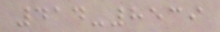414-8539
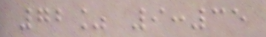72% 9:35
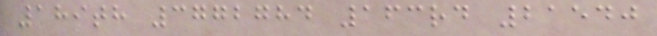189th 3772784 163rd 21540
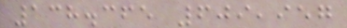138.365 609,957
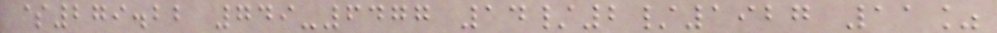$279.22 749-6477 14/2/1927 11%
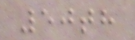50th
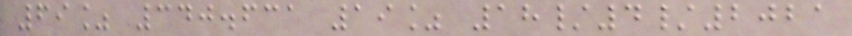69% 340.631 19% 18/4/2021
